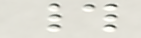#
